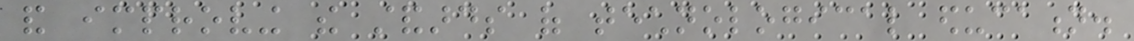and improving the standards of technological education.
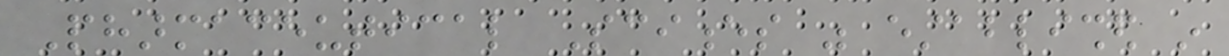Pharmaceutical Sciences was established in
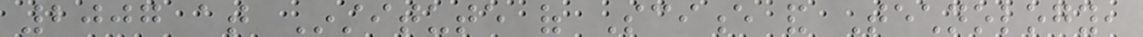2007 at Institute of Science and Technology,
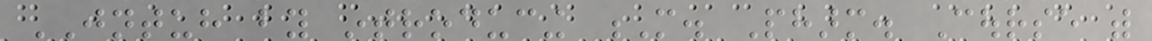JNTUH by introducing M. Pharm. Course with
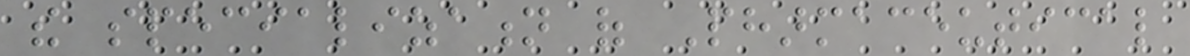the specialization of Pharmaceutical
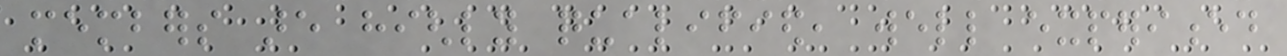members are highly qualified, well experienced
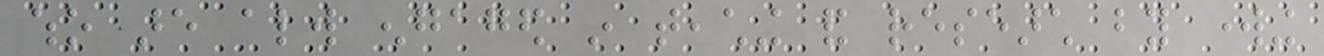who are always engaged in teaching and research by working
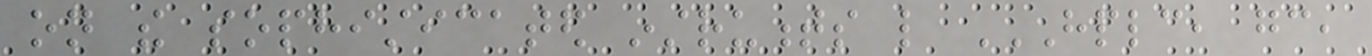on the sophisticated instruments like HPLC, GC,
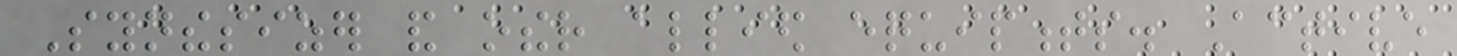Synthesizer and other allied equipments. Active
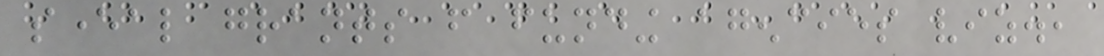several grants from funding agencies viz.,
